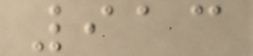913
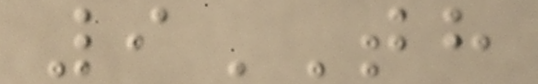9TH
